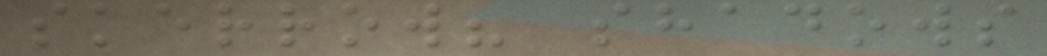skerrow? shadows
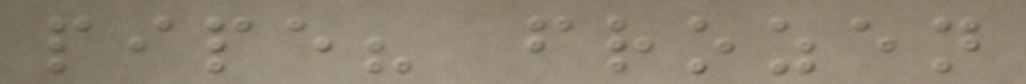pipe? frozen
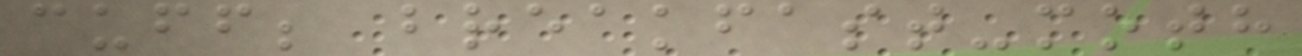cuff; breakfast-moth
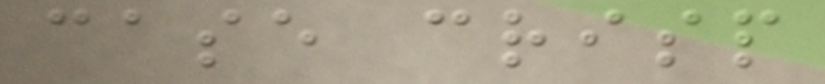case crisp
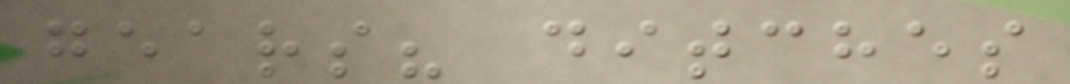gears? ditches
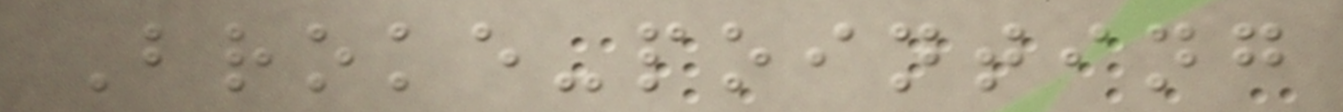Broke-pointing
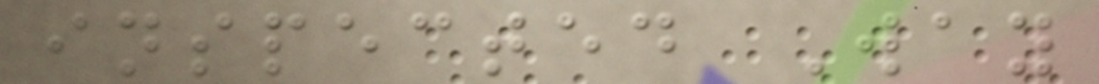inspected Way
